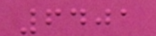6401
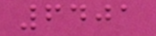6401
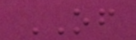OF
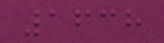1638
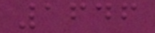1646
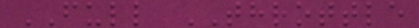FULL THROTTLE
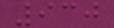930
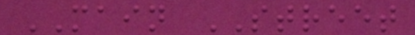MAIN STREET
